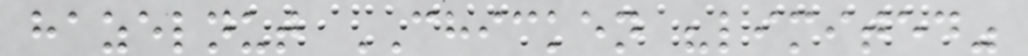hazelnut CHICKEN "limited"
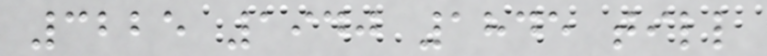3225 1940 1845 till
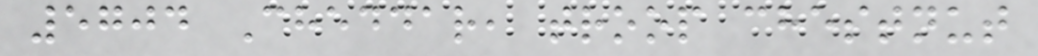5704 Cheddar, troop chestnut
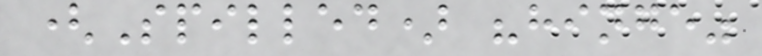(Spilled) "hinge"
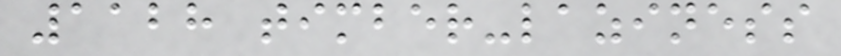1128 timber-laziness
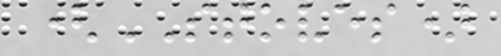(STOVES)
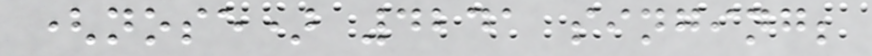(nose) 4241 singing;
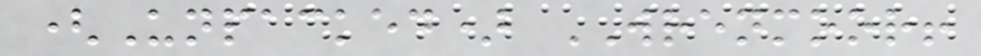(Unpacked) WRENMOOR!
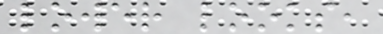lower looks,
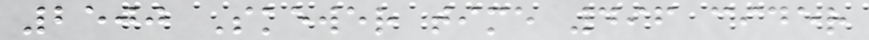2500 Skewer time 496 cider
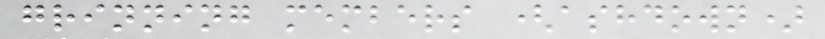grinning members (ashdown)
